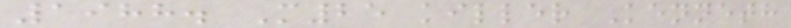1988. M25 killer Kenneth
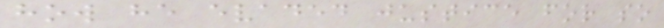how he evaded justice for so
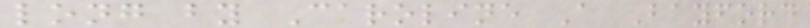long by Caroline A Bayford
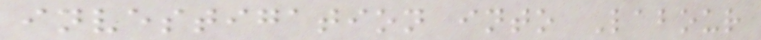investigation into Labour
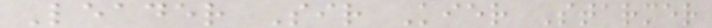Leader Sir Kier Starmer
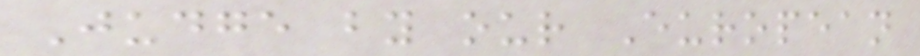Judge by our European
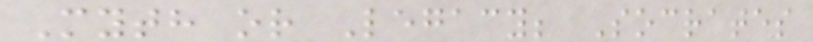Myth or Legacy; Socrates
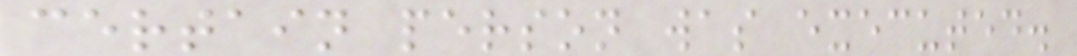certain person was executed.
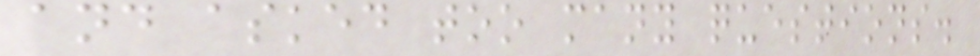and asked too many questions.
